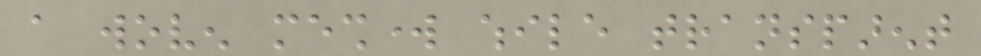a woven meshwork while transparent
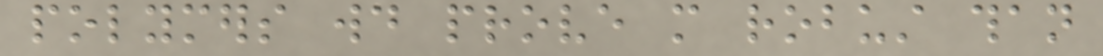polymers would prove more robust than
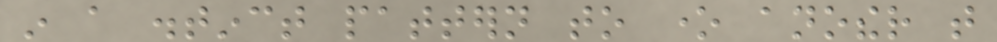in a distinct pattern to one another that
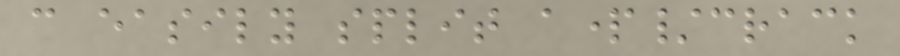can easily split apart/crack
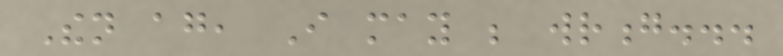Then again, I may be wrong...
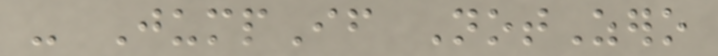- JumpIf NotZero
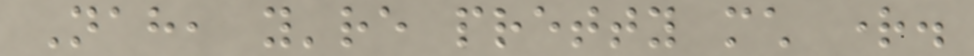Nah, you're pretty much right.
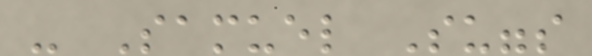- Samuel Suggs
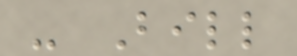- Bill
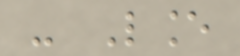- Lance
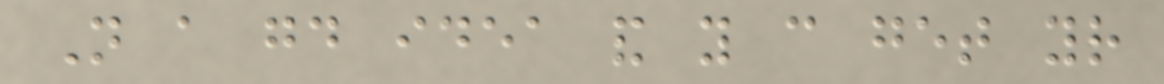Not a good idea and you can get your
